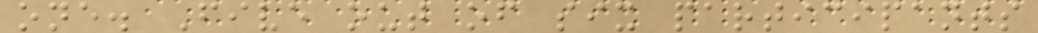one. Five out of six participants
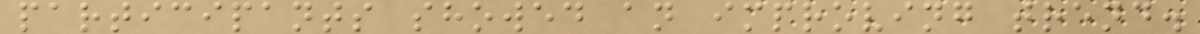participants showed an improving trend.
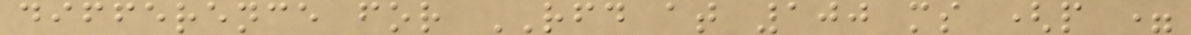difference for RFD at 100 ms (p =
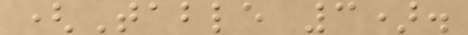(Table 3).
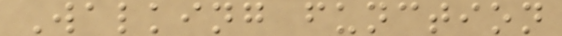Walking function
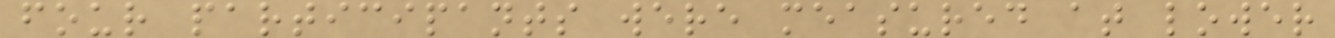four participants were measured at lower
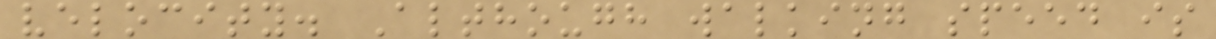velocity. Although walking speed is
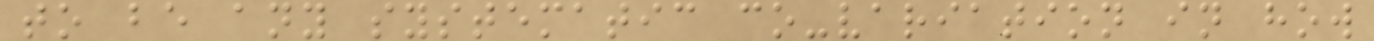to be any systematic co-variation in how
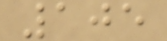105
